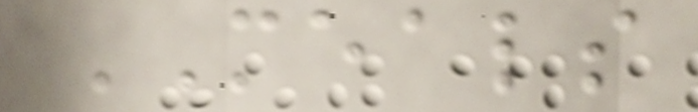MEALS
